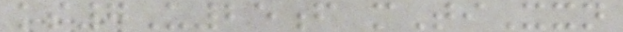ks7U25f mTiXxn
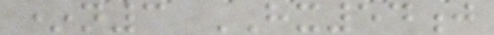*n3 HX54j
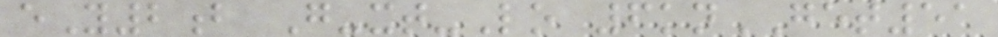eY2b G-xt-Lo 6knGET51
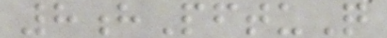8hPftuQ
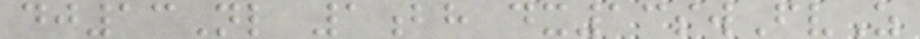dj13Nl 1bh dx13swFvZ
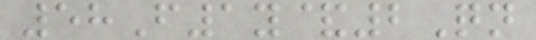58F1y&2Qn
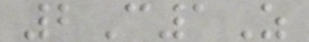2C1Z
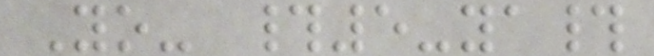Yo- #5-ya#
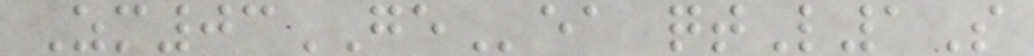Zm03GEea qtL1S
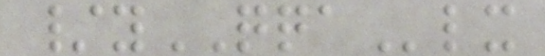/yQQAlx
